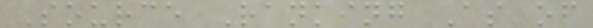Source Ranking As of
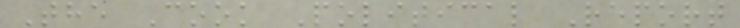The Cook Political Report
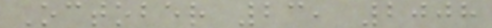October 23, 2008
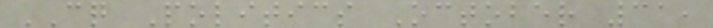CQ Politics October 31,
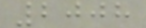2008
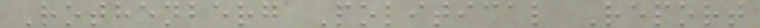Rothenberg Political Report
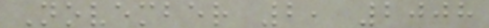November 2, 2008
